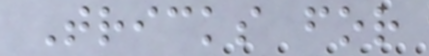Tricks for
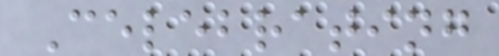Celebrating
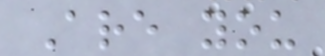Are you
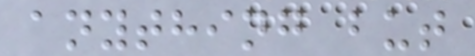anything but
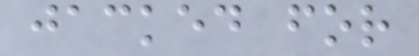jacked for
